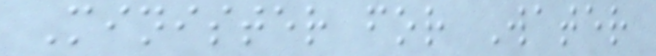Minister for Water
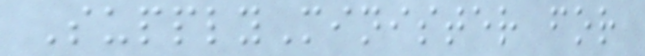SupplyMinister for
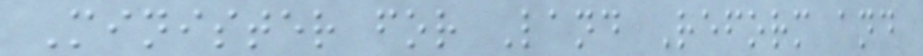Minister for Land Reform and
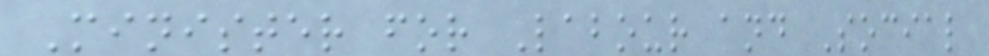Minister for Labour and Social
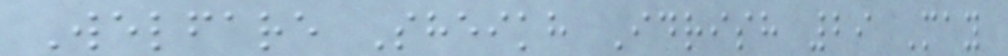Welfare Sheikh Idrish 29 May
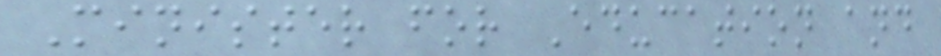Minister for Education and
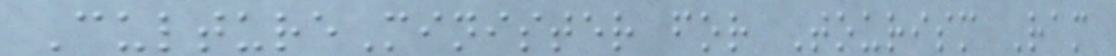CultureMinister for Tourism Ram
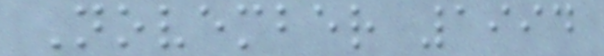November 1994
